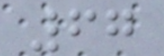67
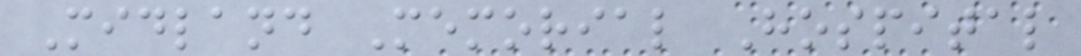Midland Memorial Hospital
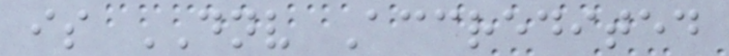is DNV Accredited
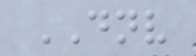DNV
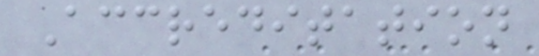Accreditation
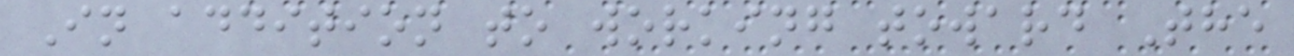In addition to working toward The
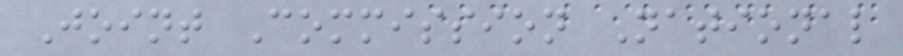Joint Commission National
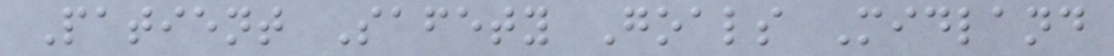Patient Safety Goals Midland
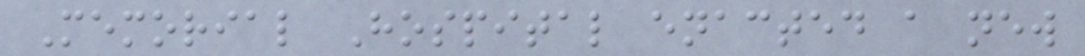Memorial Hospital enacted a new
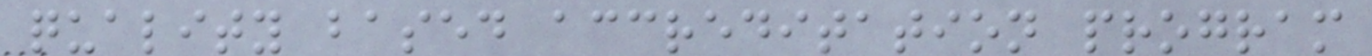quality based accreditation program
